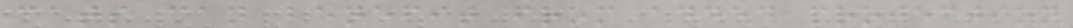cats can benefit from added protection
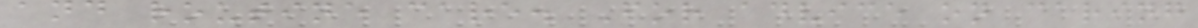and routine care. For advice on caring
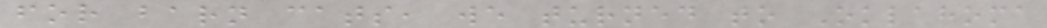for barn cats, we turned to Oklahoma
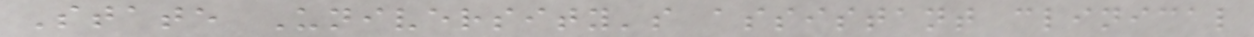State University's assistant clinical
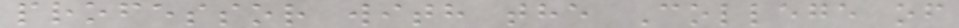professor with the College of
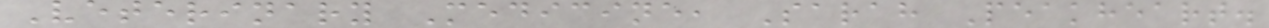Veterinary Medicine, Sarah Peakheart.
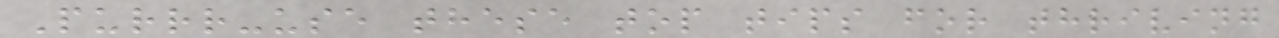Purrr-use these top tips for thriving
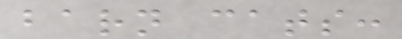barn cats:
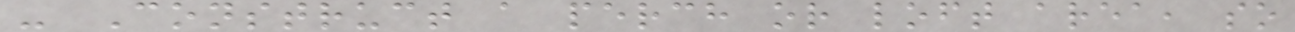- Construct a perch or loft area, so
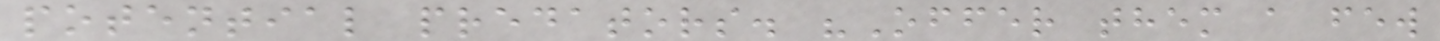potential predators. "Offer them a few
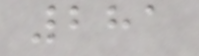281
